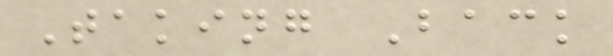Taking Back
